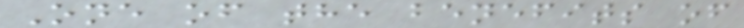One of the benefits of
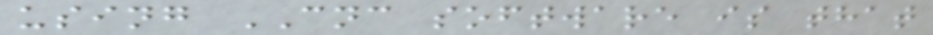using CNC software is that
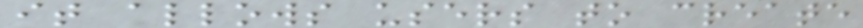it allows users to create
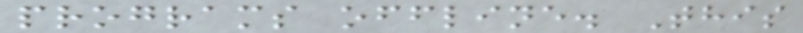programs offline. This
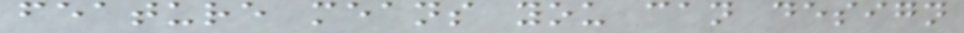feature means you can design
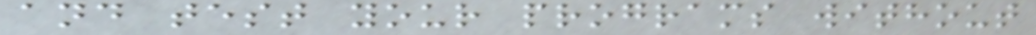and test your programs without
